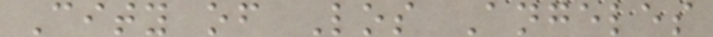City of Los Angeles
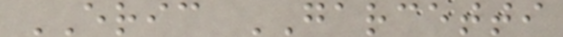ERIC GARCETTI
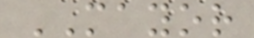MAYOR
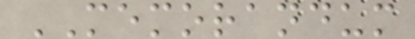MEMORANDUM
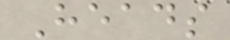Heads
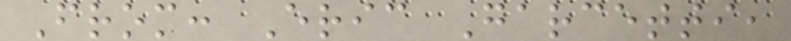From: Eric Garcetti,
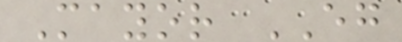Mayor EG
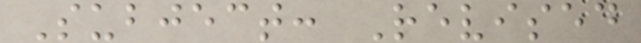Subject: Revised
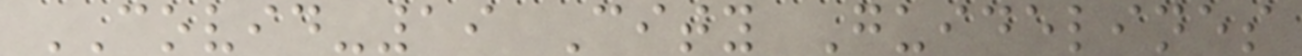COVID-19 City Guidelines
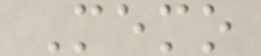Memo
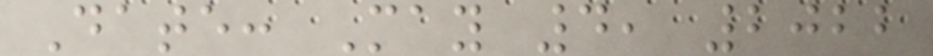Date: May 4, 2022
